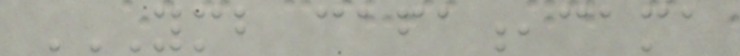YMB CAFA,CAMA
